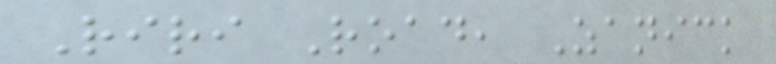Riri Road, Zanick
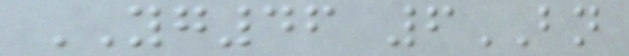YG46 6BN
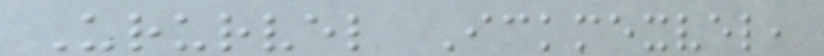Ururvel Ickmexvel,
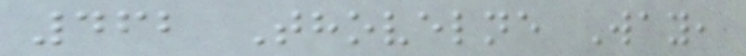462 Thovelne Way,
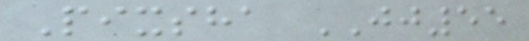Pixsha JJ55
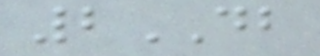2DB
